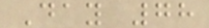Day 78
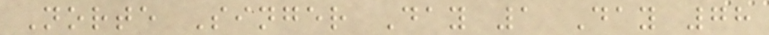Norte Singer Day 1 Day 78
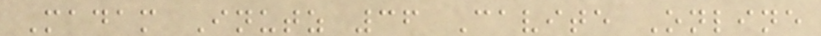Madam Inutz 36 Cavite Online
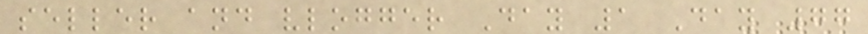seller and vlogger Day 1 Day 77
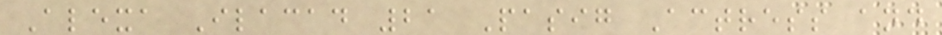Alexa Ilacad 21 Pasig Actress and
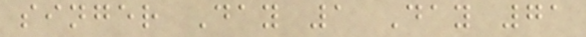singer Day 1 Day 71
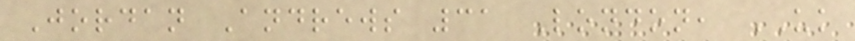Jordan Andrews 31 London, UK
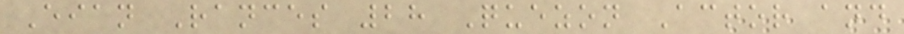Eian Rances 28 Quezon Actor and
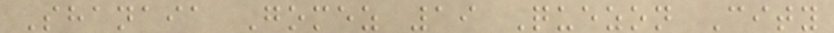Shanaia Gomez 19 Quezon City
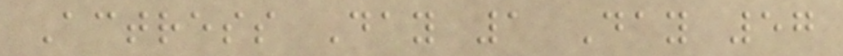Actress Day 1 Day 57
